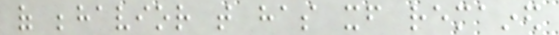of behavior that has itself remained
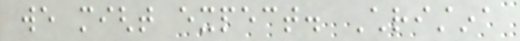we might expect. Christina
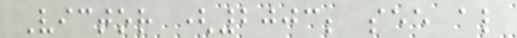Victor (2003; see also
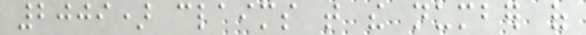2009) claims that the number of
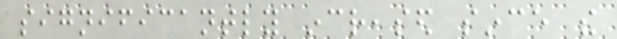significantly increased since the
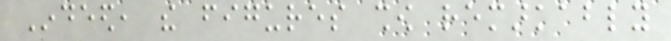Indeed, the figures show remarkably
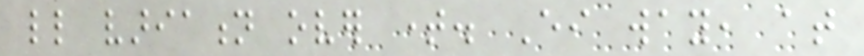little variation over time. Either way, at
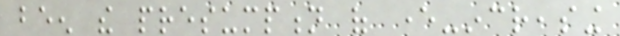been the presumption of ever-increasing
